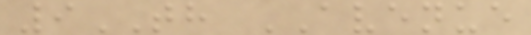9TH AVENUE
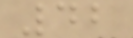42
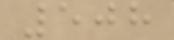508
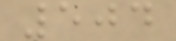504
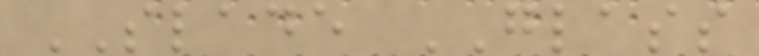SLADE GLASS
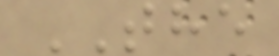THE
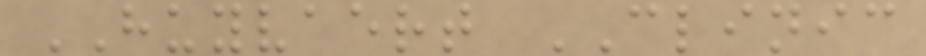HUYVAERT CLINIC
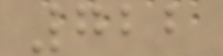722
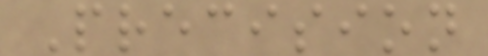Precision
